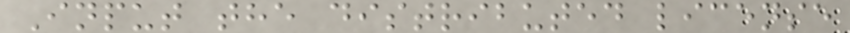Input the distributed license
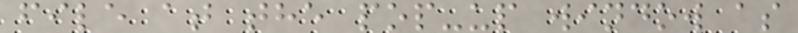file at the pop-up window as
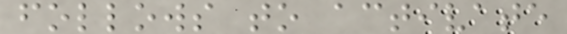follows to activate
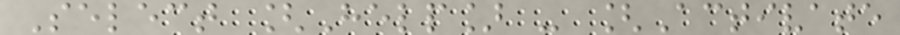Select [Help] - [Activate
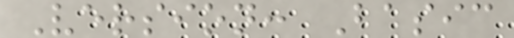Version: Basic
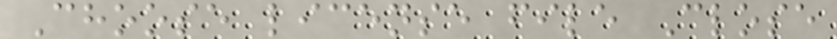Choose license file Close
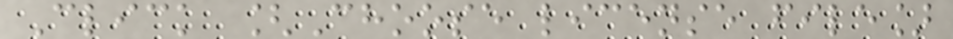Click [Choose license file]
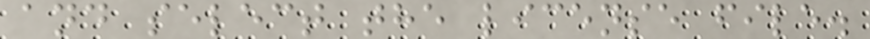and select the license file.
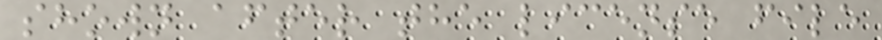shown after the license file
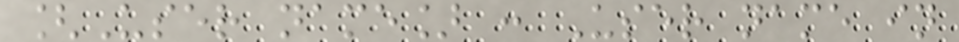[User name] : User name in
